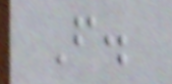F.
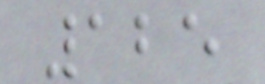125
